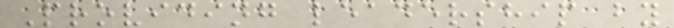Providing leadership by
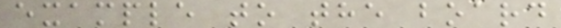example to the board
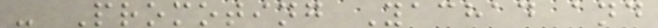- Promoting Yachad and
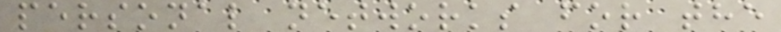personal networks for the
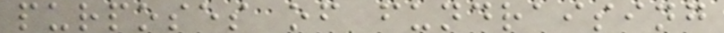purposes of fundraising
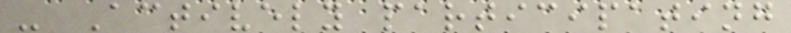- Actively participating
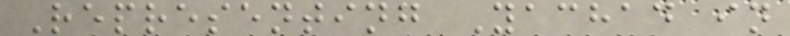Representing Yachad in
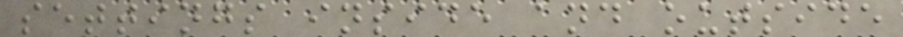settings inside and outside
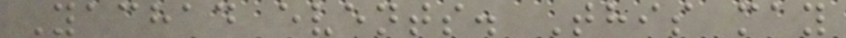Yachad events. This may
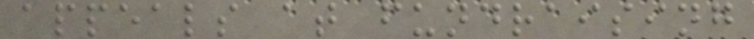appeals at fundraising
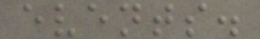events.
